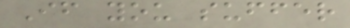If you suffer
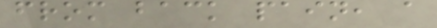from back pain, a
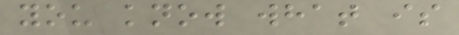you know what is
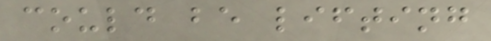could be lifting
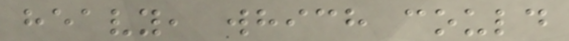heavy, which could
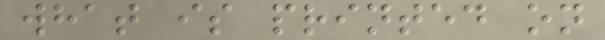what is printed on
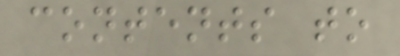contents to
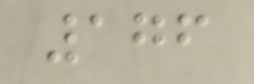176
